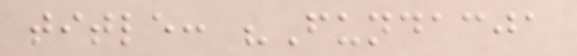title: "Fundacja
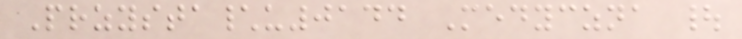Przysta\u0144 Medyczna |
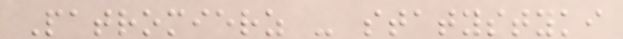Patromierz - statystyki
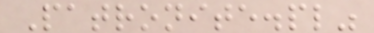Patronite.pl"
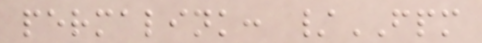permalink: /FPM
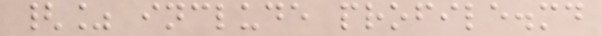{% include profile.md
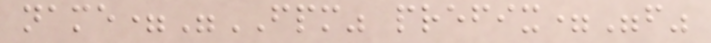name="FPM" prefix="f"
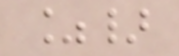%}
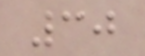30
